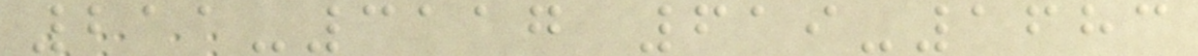211-3117 619-1683
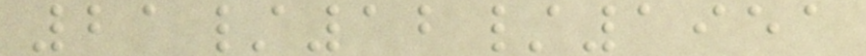21/12/1951
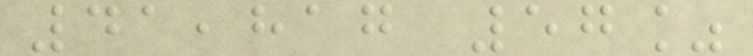41,817 57%
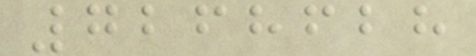7268628
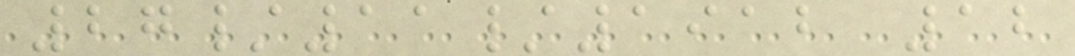27/11/1912 12
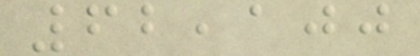62,100
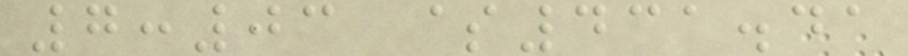7:03 $431.41
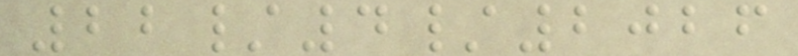22/4/2026
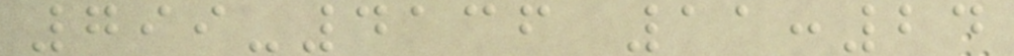799-4136 11:24
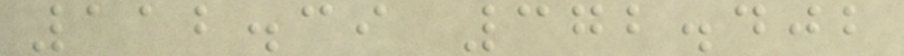112.39 372.402
